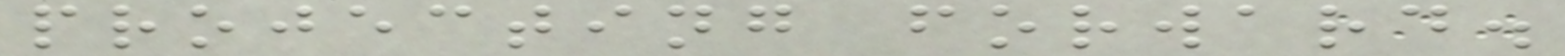projecting forward.
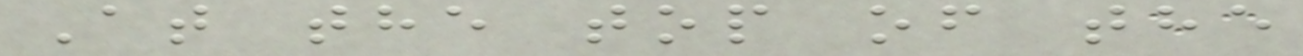At the top of the
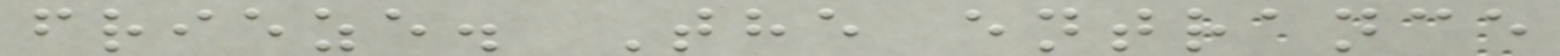frieze. The entrance
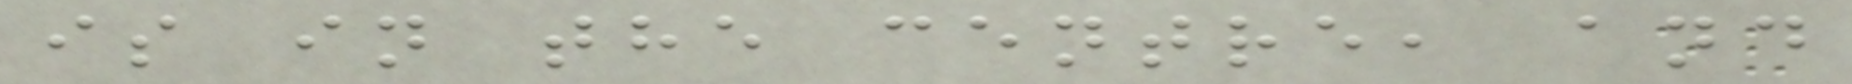is in the centre, and
